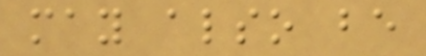may also be
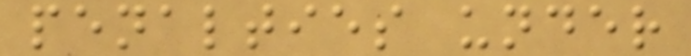penalties under
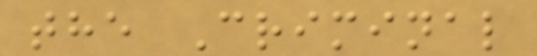the Criminal
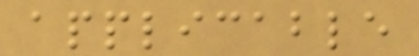applicable
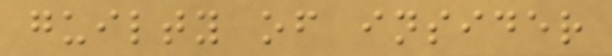guilty of insider
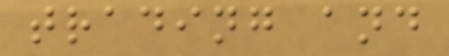trading and
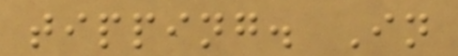tipping. In
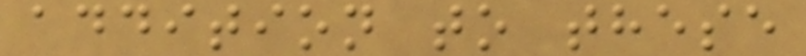addition to these
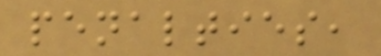penalties,
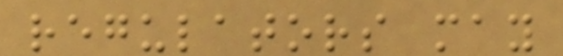regulators may
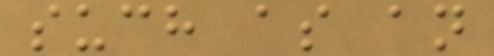such as an
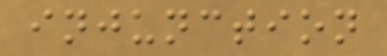injunction
